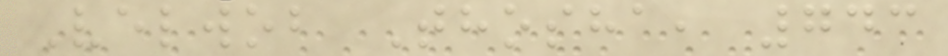Velwob Thosha, 743
